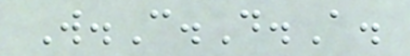W.C.D.A.
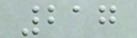217
